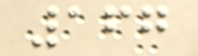167
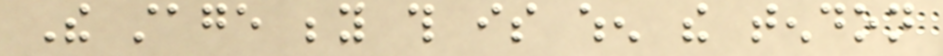The stage beyond this is when the tendon
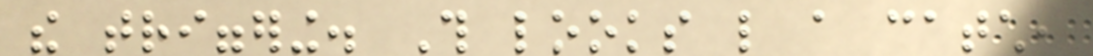the triggering. This looks like a catch,
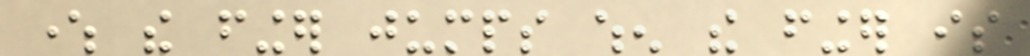where the finger jumps when the finger is
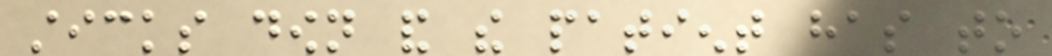sticks down and the patient has to
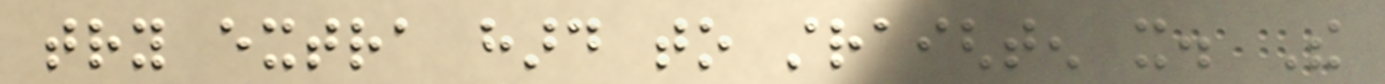try extra hard to straighten it. The
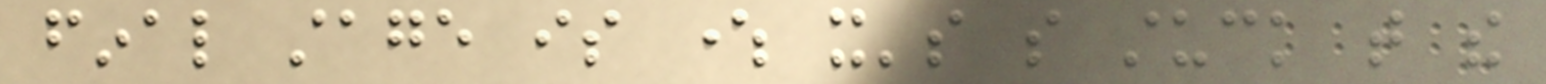final stage is where it's so stuck that the
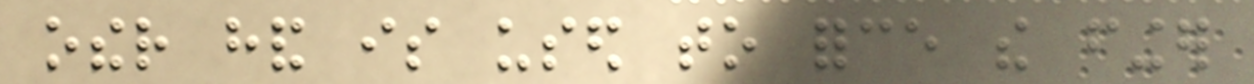other hand is used to force the finger
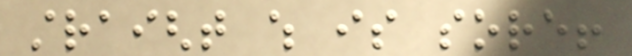straight which is sore!
